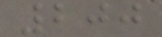200
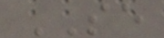SE
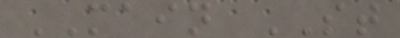MAIN ST
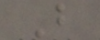B
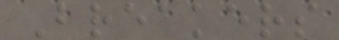Breakers
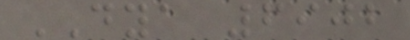DYA 6902
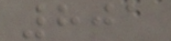801
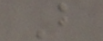B
